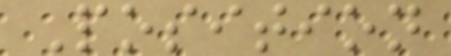Position
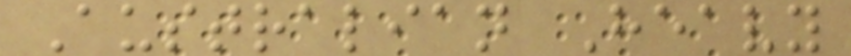Australian Heavy
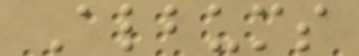Albums
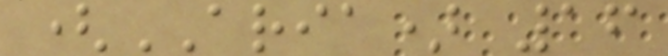(ARIA) 16
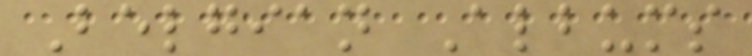Belgian Albums
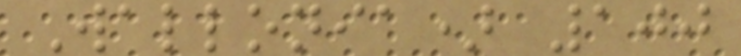Wallonia) 100
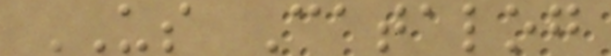US Catalog
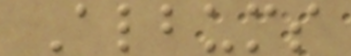Albums
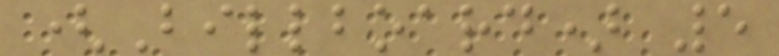(Billboard) 5
